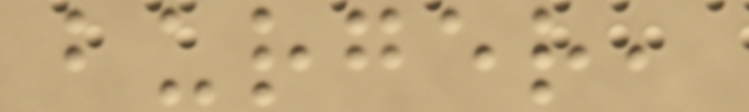burger,
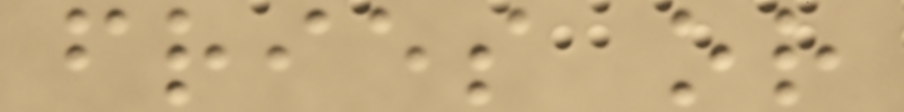fries or
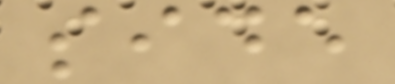side
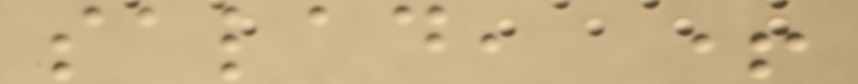salad, +
